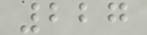227
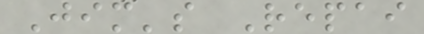Jim's Repai
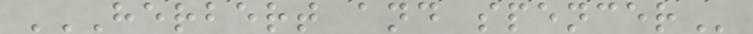HERBERT AND SPENCER
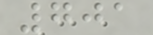701
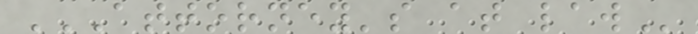ATTORNEY'S AT LAW
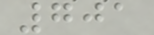701
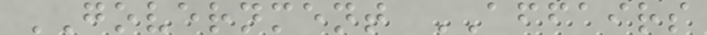GOVERNMENT AFFAIRS
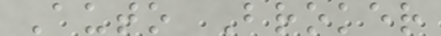Auto Broker
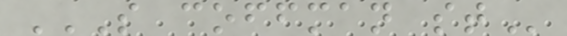S COFFMAN ST
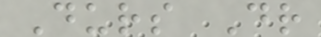Durs Dr
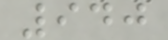940
